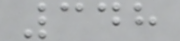348
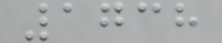1738
